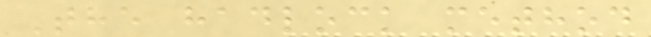The hadlock method
